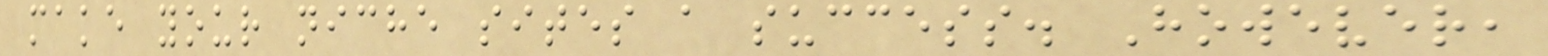make your niche sites a success. However,
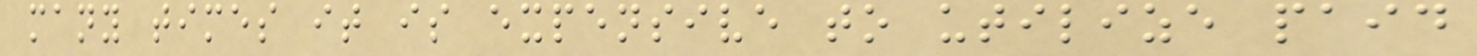many times it is expensive to utilize paid
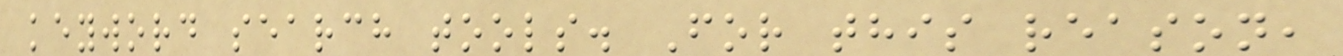keyword search tools. For this reason,
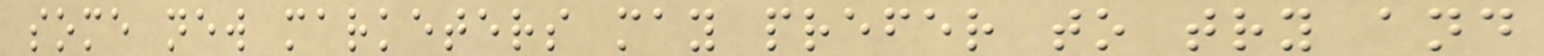some new marketers may prefer to try and
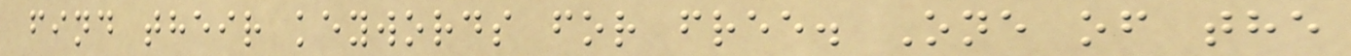find their keywords for free. One of the
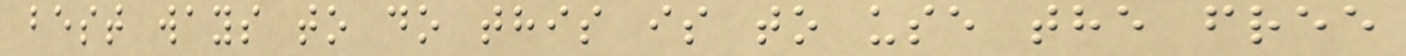best ways to do this is to use the free
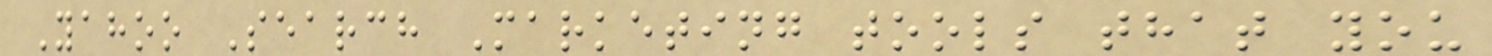Yahoo Search Marketing tools that you
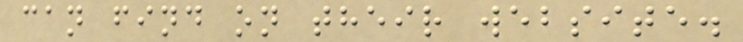can find on their website.
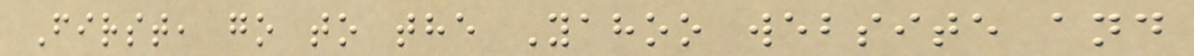First, go to the Yahoo website and
